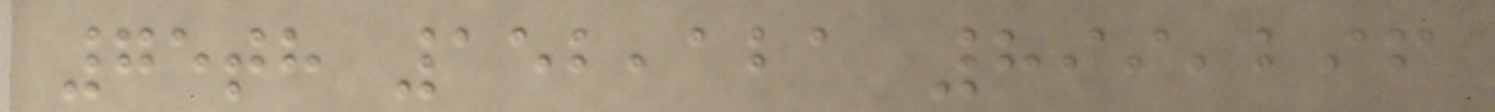75th 152,121 899,296
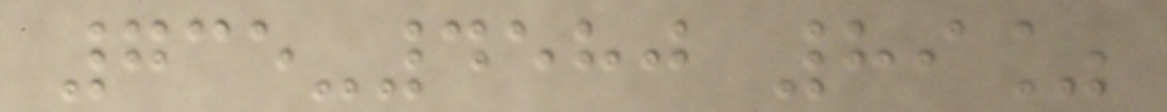735-4580 89%
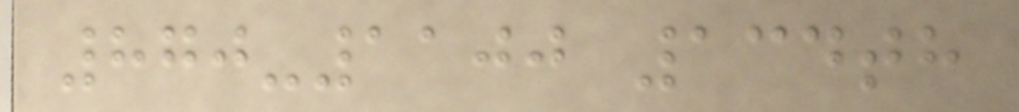870-1100 134th
